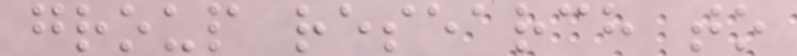group research to
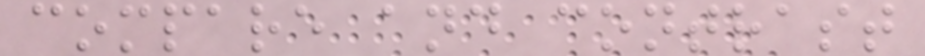compare and contrast
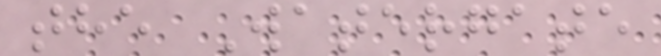the Watergate
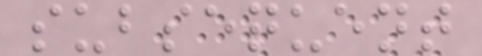subsequent
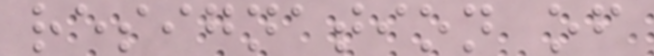resignation of
